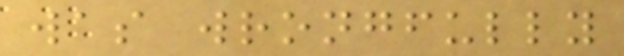was wrongfully
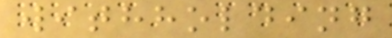withholding
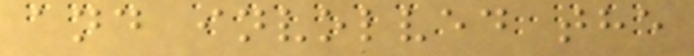and involved the
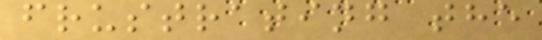frustrating the
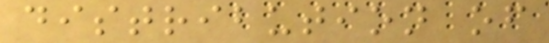distribution of
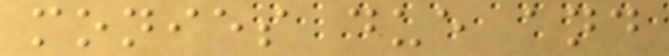monies due and
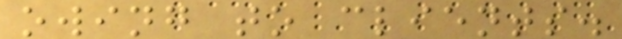owing to clients.
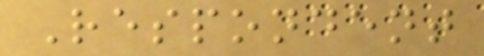Respondent
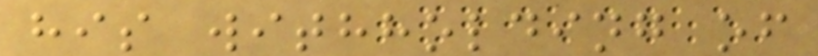his withholding of
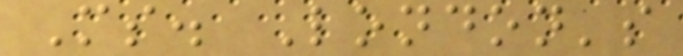Ms. London's
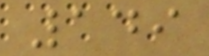149
